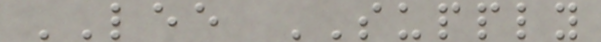LEE SUPPLY
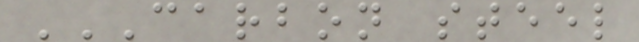CARBON STEEL
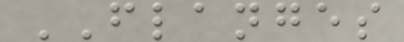FLANGES
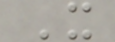X
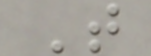T
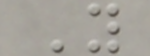Y
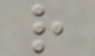r
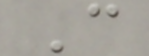C
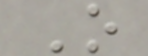O
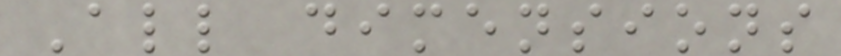All dimensions
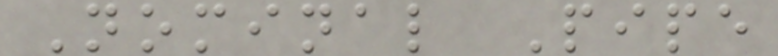Nominal Pipe
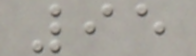95
